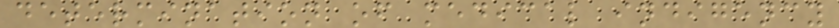determination of medical indigency
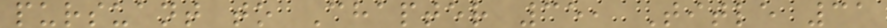pursuant to Chapter 35, Title 31
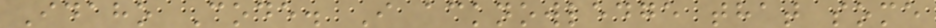Idaho Code. I acknowledge that some
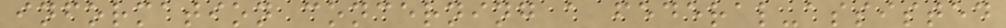information concerning a federal-assisted
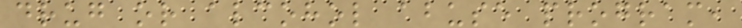drug or alcohol abuse program,
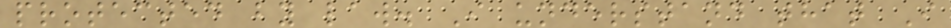protected by law. I understand that I
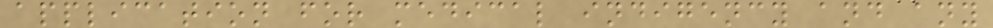application for medical indigency and any
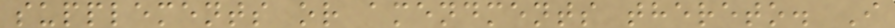supplements or amendments thereto. I
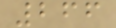266
